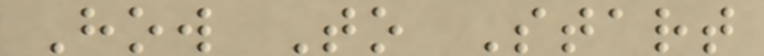How To Start
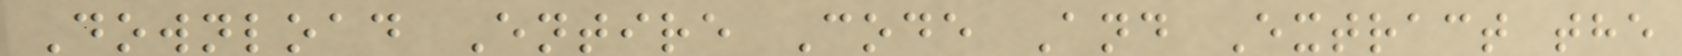Download Entire Code And Extract the
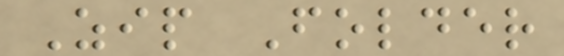Zip Folder
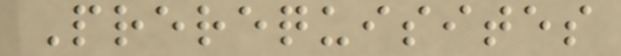Prerequisites
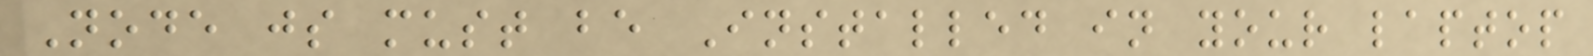Node js must be Installed in your laptop
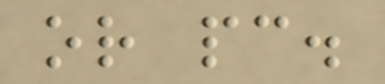or pc.
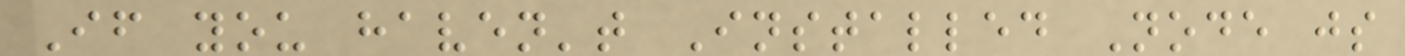If you haven't Installed Node js
